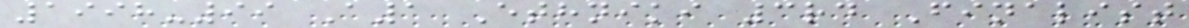1998-99 A1 Ethniki 3rd Finalist
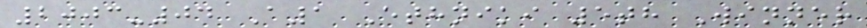2003-04 A1 Ethniki 5th Winner
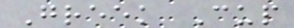Greek Cup
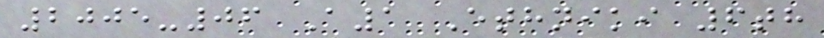2005-06 A1 Ethniki 6th
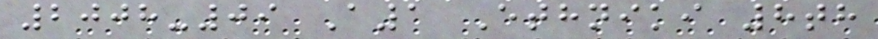2008-09 A1 Ethniki 8th
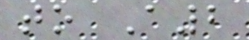to A2
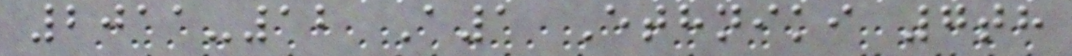2011-12 A1 Ethniki 7th
